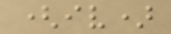(iv)
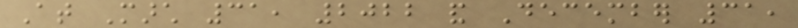At March 31, 2022 and December 31,
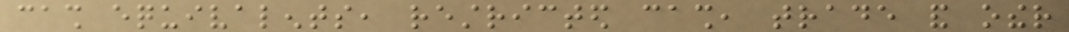cash equivalents, restricted cash, trade and other
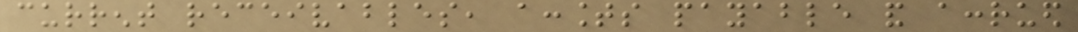current receivables, accounts payable and accrued
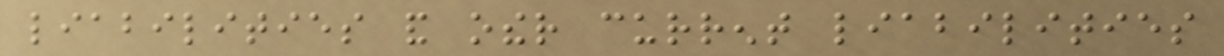liabilities and other current liabilities
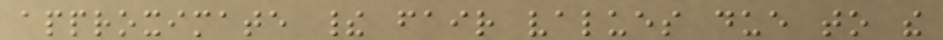approximate their fair values due to the
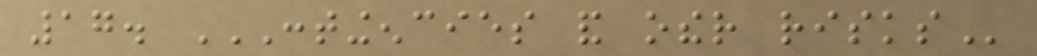17. CONTINGENCIES AND OTHER RISKS
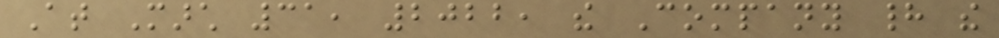At March 31, 2022, the Company had the
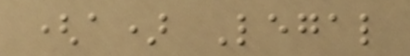(a) Legal
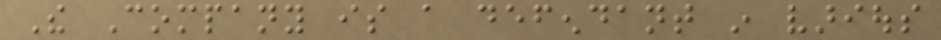The Company is a defendant in various
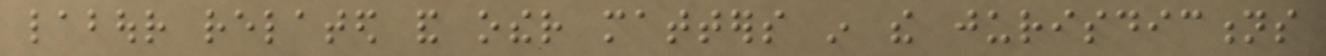labour related and other matters in the jurisdictions
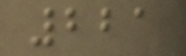221
